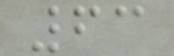63
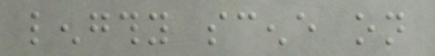lengthy scene on
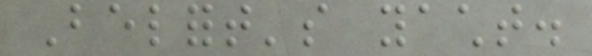Belfort's yacht.
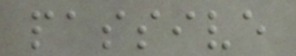passive
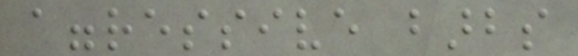aggressive barbs
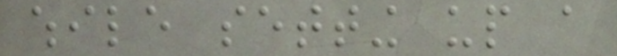while setting up a
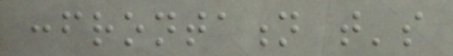confrontation that's
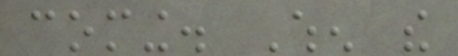coming. When the
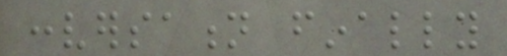conversation finally
